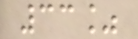33%
